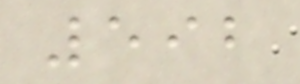592
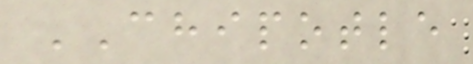CHIPOTLE
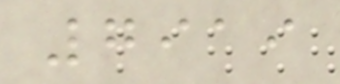7919
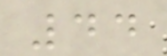44
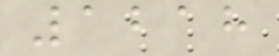1218
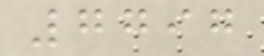7797
